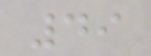49
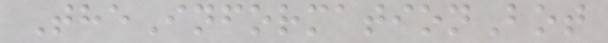TheInformationBot
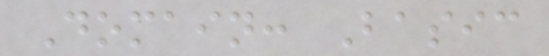Domain: Basic
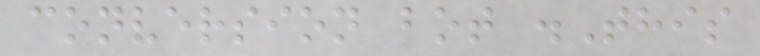conversion bot .This
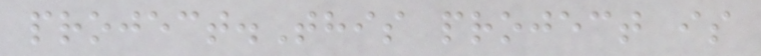project.This project is
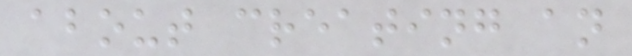about creating an
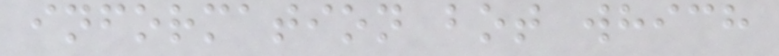information bot which
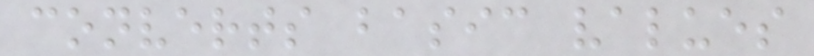converts basic values
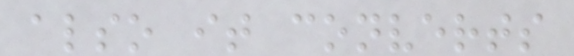also it converts
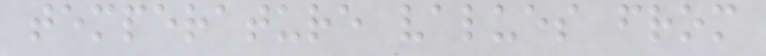temperature values from
